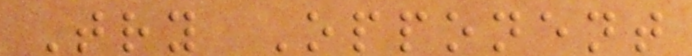Try Opponent
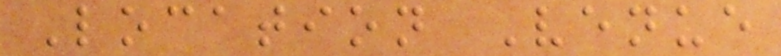Location Venue
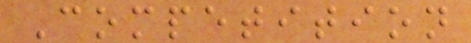Competition
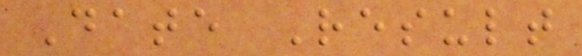Date Result
